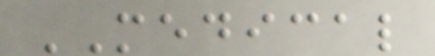MEDICAL
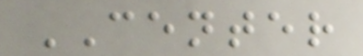CENTER
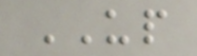UP
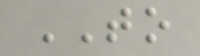TO
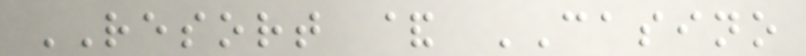RESORT & CASINO
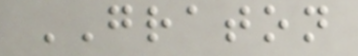GRATON
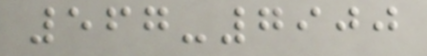567-7900
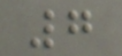7
